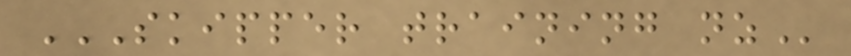SKIPPER TRAINING NZ
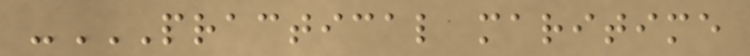-PRACTICAL MARITIME
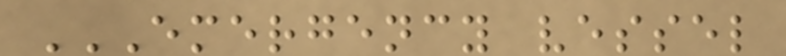EMERGENCY VESSEL
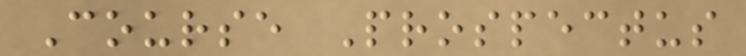Course Prospectus
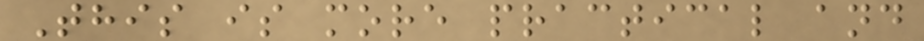This is more practical and
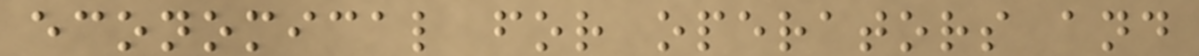economical for operators and
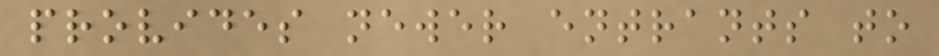provides newer entrants to
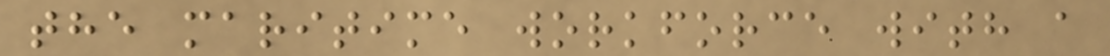the maritime workforce with a
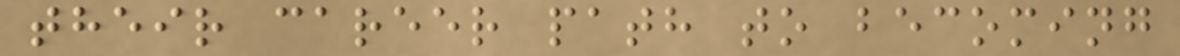their career path to becoming
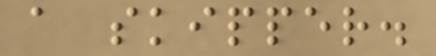a skipper.
